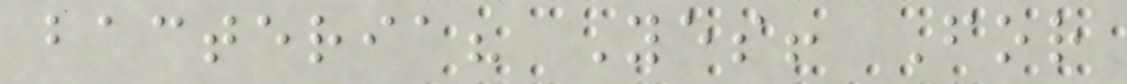bacteria? Yes! For
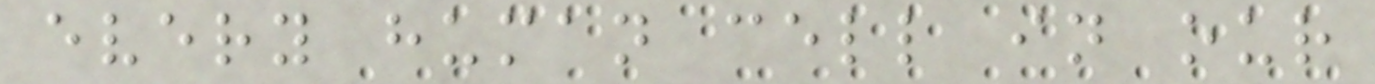every human cell in our
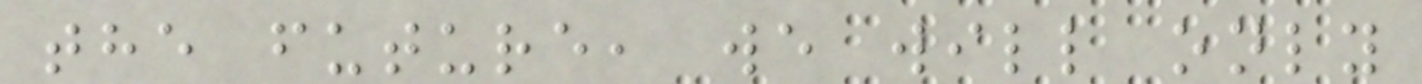the future, we will only
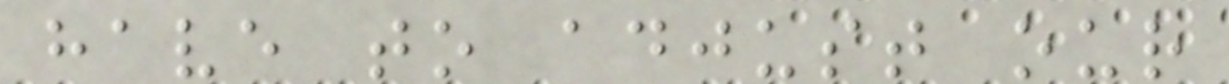have to adjust our
